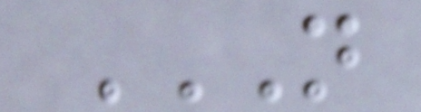N
